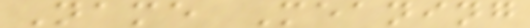Name Meaning
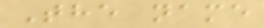The name
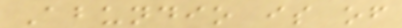Abundio is of
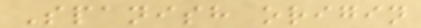Spanish origin
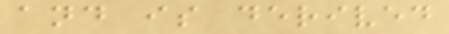and is derived
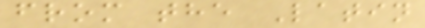from the Latin
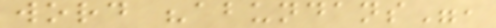word "abundans",
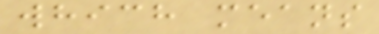which means
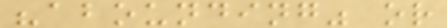"abounding" or
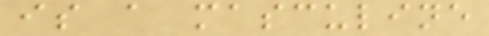is a masculine
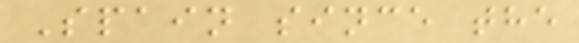Spain since the
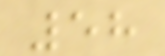58
